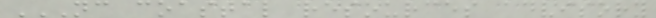NC COASTAL RESOURCES ADVISORY
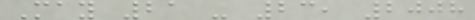May 21 - 23, 2008
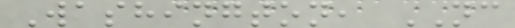Washington, NC
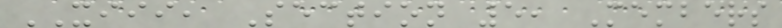XIII, Section 5, Members
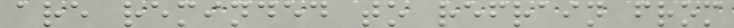are reminded to refrain from
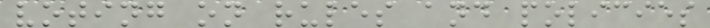voting on rules and policies
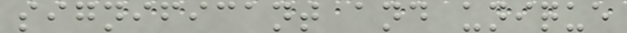significant and unique
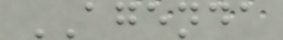AGENDA
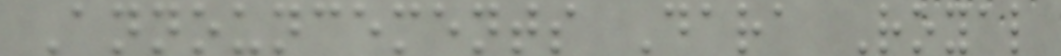Announcements Dara Royal
